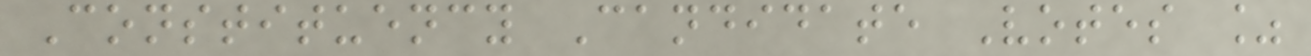Constituency Candidate Votes %
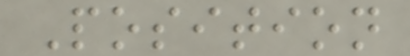Position
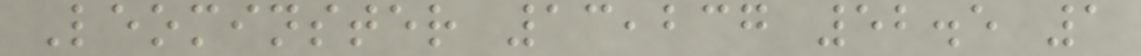Leominster 13,237 52.5 1
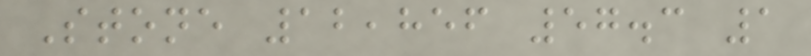Stone 12,856 57.3 1
